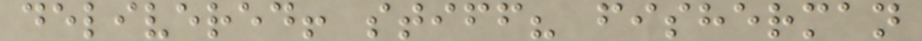delivered! stiff? fisherman
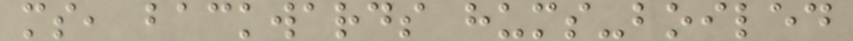ms, backwards hums-boiled
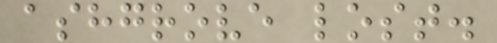ashgrove lost.
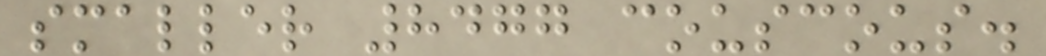smaller 8477 couscous.
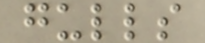gulls
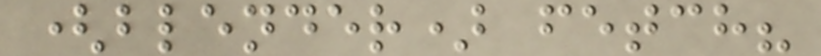(blender) fetch?
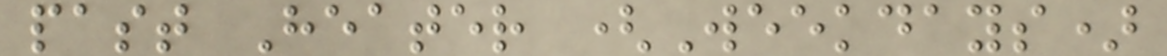past Heater (Weekdays)
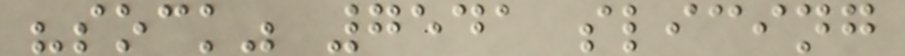"sock" 7541 slicing
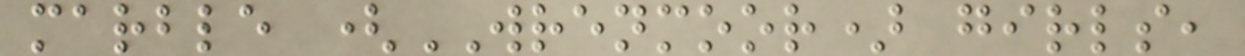marble (WRENMOOR) girls,
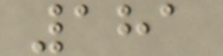181
